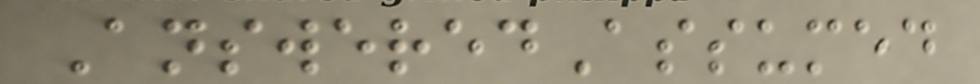AnsweredAssumed
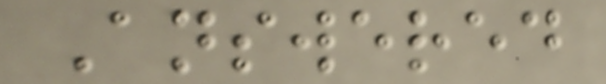Answered
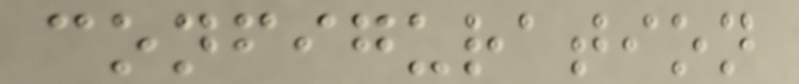configuration
